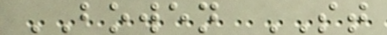BOWEN ST
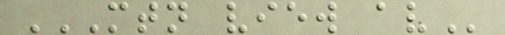MTN VIEW AV
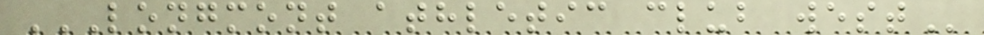LONGMONT ATHLETIC CLUB WEST
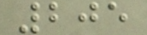205
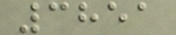3851
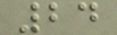24
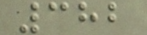382
